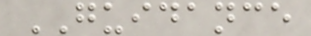GUIDANCE
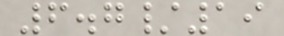6.7/19
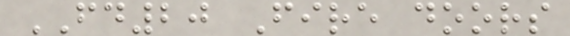FD20 Fire doors
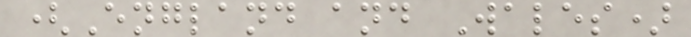(England and Wales)
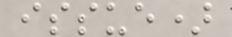issue)
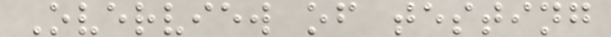Overview of testing
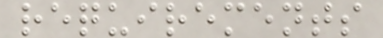requirements
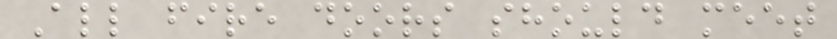All fire doors should meet
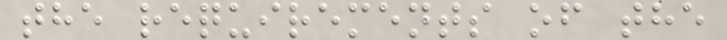the requirements of the
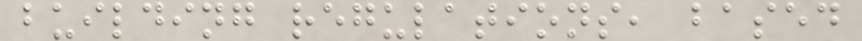building regulations, based
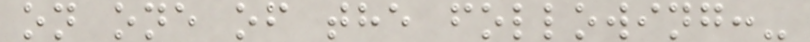on one of the following:-
